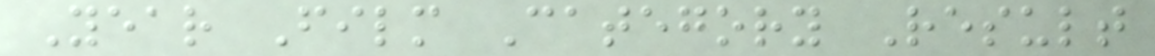Year Film Category Result
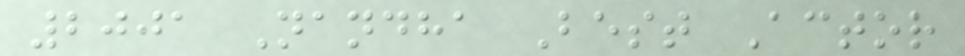2001 Nandha Best Actor
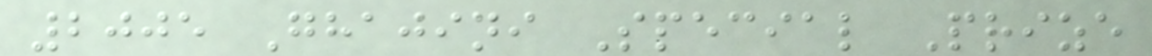2005 Ghajini Special Prize
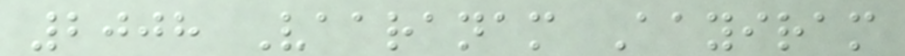2008 Vaaranam Aayiram
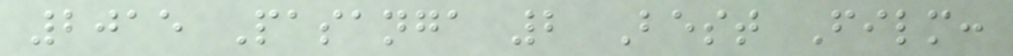2015 Pasanga 2 Best Film:
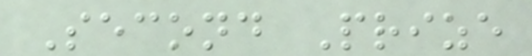Second Prize
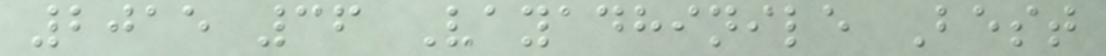2015 36 Vayadhinile Best
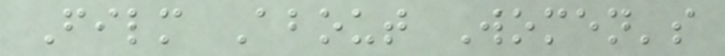Film About Women's
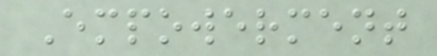Empowerment
